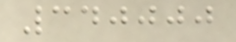340000
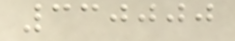330000
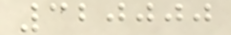320000
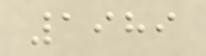1989
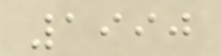1990
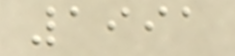1991
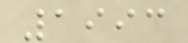1993
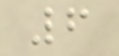6
